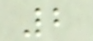2
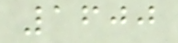1600
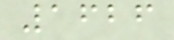1626
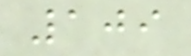109
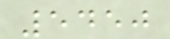5450
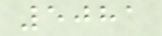5081
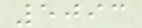5093
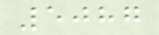5087
